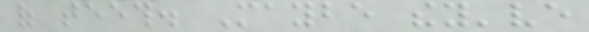of teeth. Maybe they've
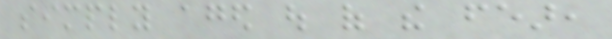simply aged out of the fear,
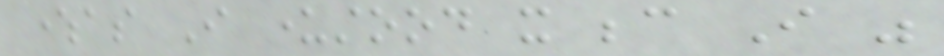whereas I understood it because I was
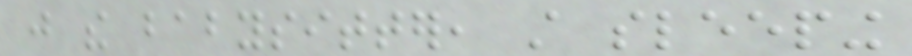just the babysitter, still sleeping
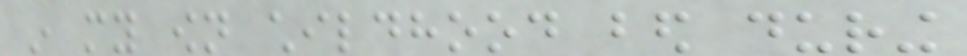in my own childhood bed during
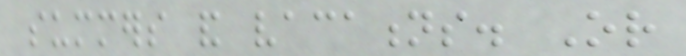summers and vacations. Or
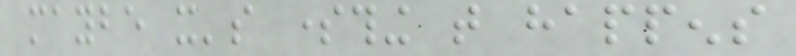maybe it's something that happens
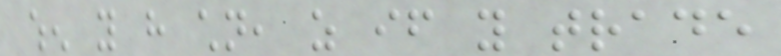when you have children, as if you trade
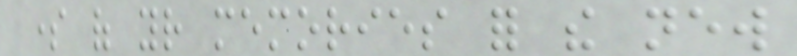some of your memories for the new
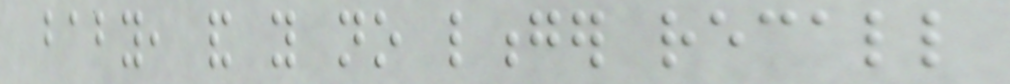baby, and you no longer recall
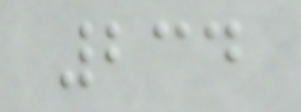234
